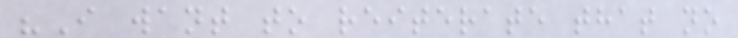"I want to reiterate that no
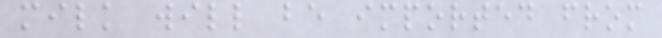milk will be imported from
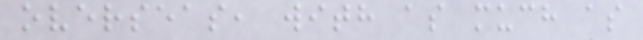overseas, with as much as
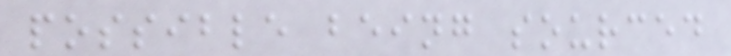possible being sourced
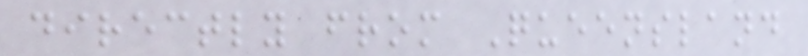directly from Queensland
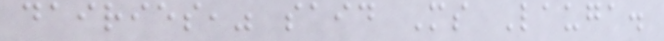dairies," said Ms Lauga.
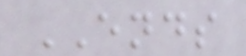ENDS
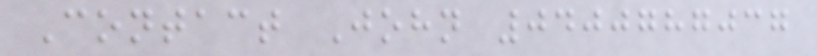Contact John 0400787037
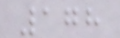178
